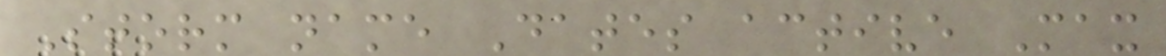Storm name Dates active Max
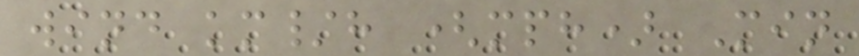wind km/h (mph) Min
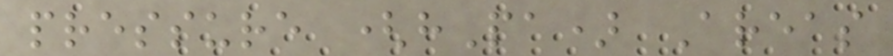pressure (hPa) Areas
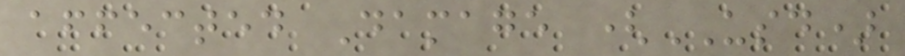affected Damage (USD)
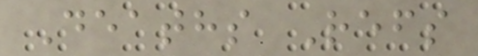Deaths Refs
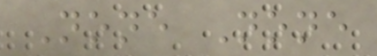None None
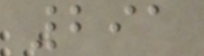291
